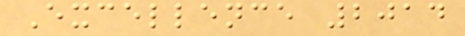Excellence 2014
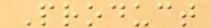Product
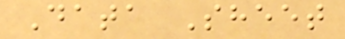Data Sheet
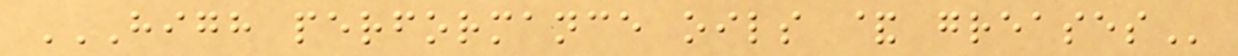HIGH PERFORMANCE OILS & GREASES
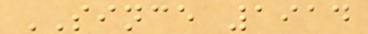SINCE 1914
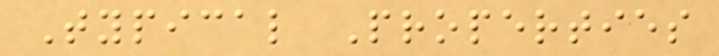Typical Properties
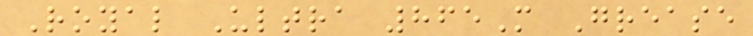Royal Ultra 865M Grease
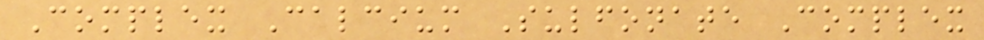Complex Calcium Sulfonate Complex
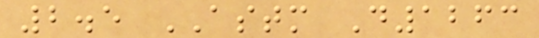2.5 ASTM D1263
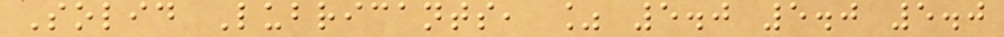Solid Lubricants, % 5.0 5.0 5.0
